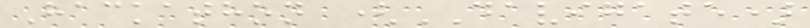Hackathon (DAVIGATE)
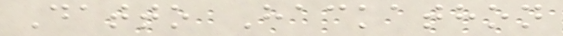Datto Hackathon
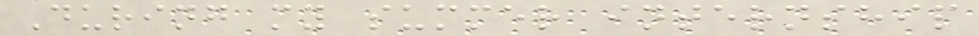During my summer internship
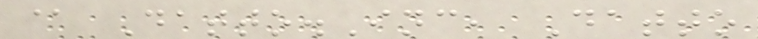@ Datto.Inc, Datto
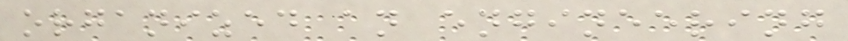organized an engineering
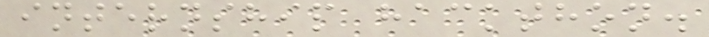internship hackthon.
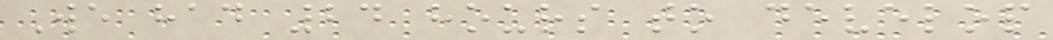We had 24 hours to develop
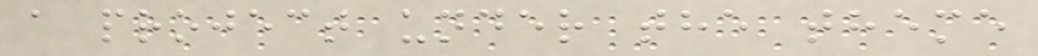a project under the theme
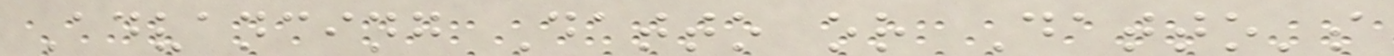Advancing Datto or Datto's
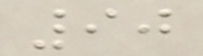90
